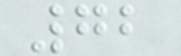72
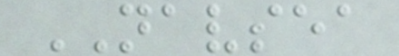NAVSEA
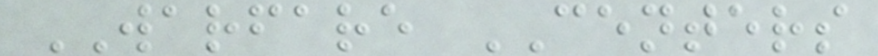WARFARE CENTERS
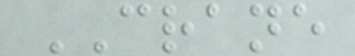CRANE
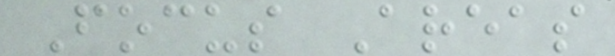Focus Areas
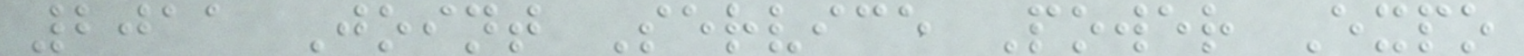2011 Joint Service Power Expo
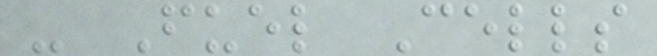- Fuel Cells
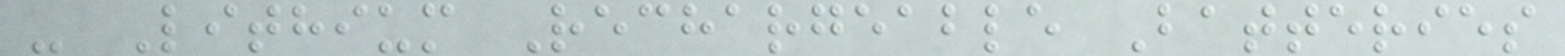- Lithium Rechargeable Batteries
